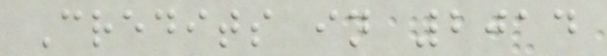Credits in 2014
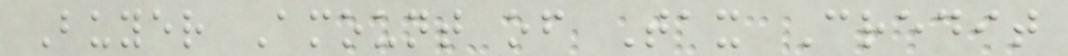Buyer Amount of Tax Credit
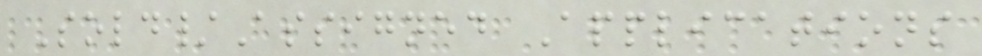Sold/Assigned Applications
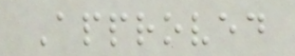Approved
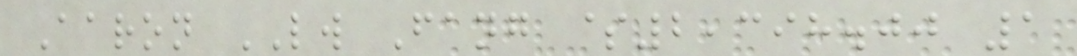Aaron LW Fang $2,398.00 1
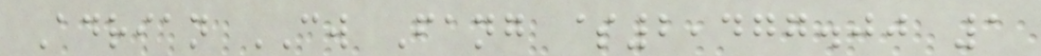Adrian CW Fang $2,477.00 1
